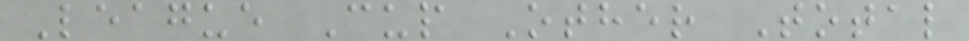League Cup Other Total
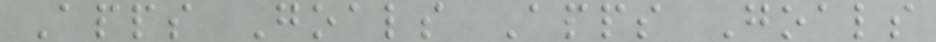Apps Goals Apps Goals
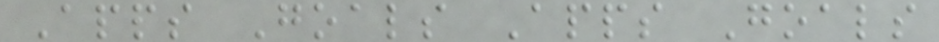Apps Goals Apps Goals
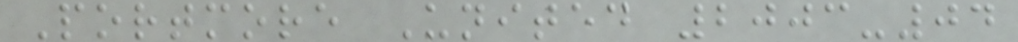Portmore United 2003-04
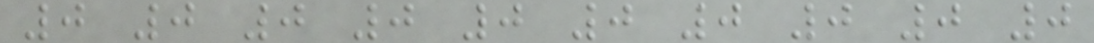0 0 0 0 0 0 0 0 0 0
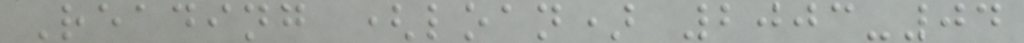Reading (loan) 2003-04
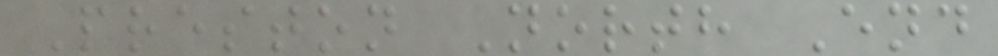Preston North End
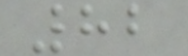82
